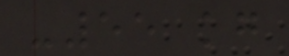-55 kg
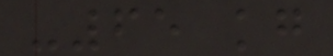-65 kg
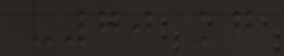-70 kg
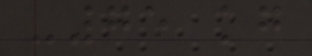-75 kg
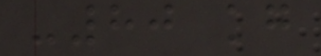-80 kg
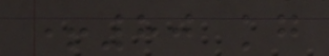+80 kg
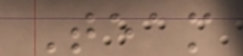Team
